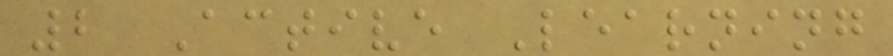2 Active Learning
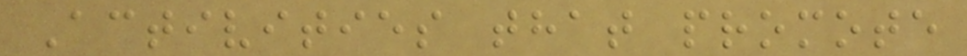Activities that promote
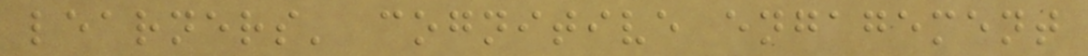learners' cognitive engagement
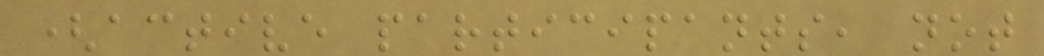(active participants, not
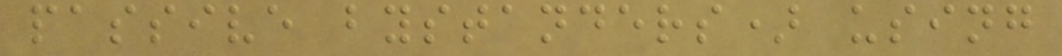passive bystanders) using
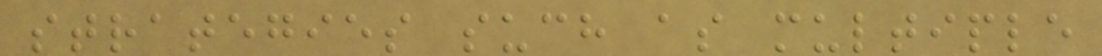strategies such as multiple
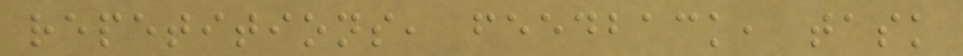repetitions, feedback, task
